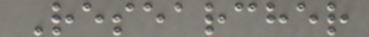Researcher
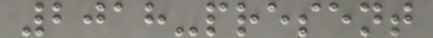2018-present
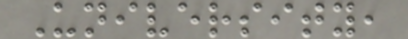University,
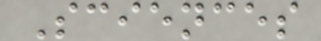Sciences
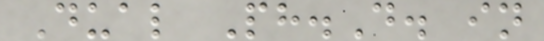Dual Ph.D. in
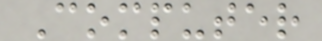Computer
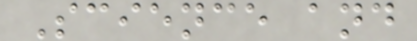Science and
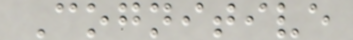Cognitive
